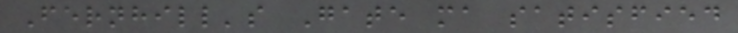Fernhill's Gate ma satisfied
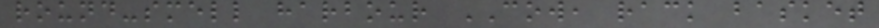round-smell harbour COW, rack basket
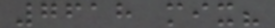7618 mix?
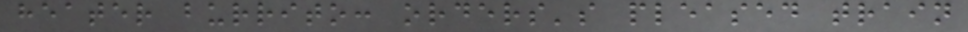heater burrito: orders's pleased train
